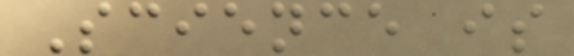Science is
